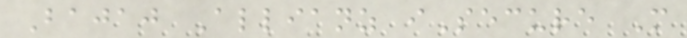Bajaj Allianz iSecure More
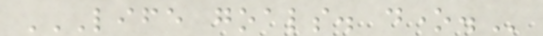LIFE GOALS. DONE.
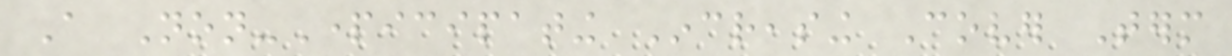A Non-Participating Increasing Cover Term
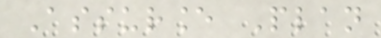Assurance Plan
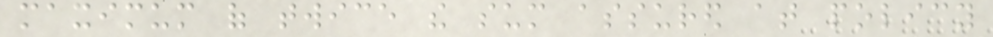maximum of twice the sum assured at policy
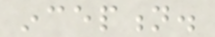inception.
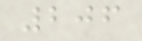206
